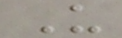U
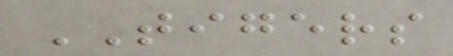TIGERS
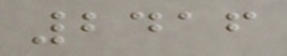2416
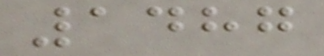1487
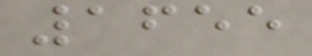1655
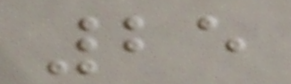25
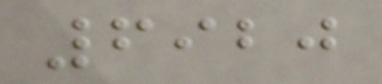6920
